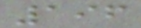196
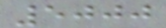5000
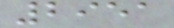2951
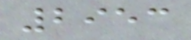2953
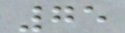75
